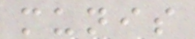munis
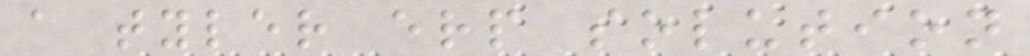a tyler erp solution
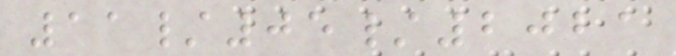11/05/2021
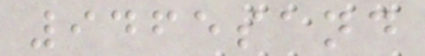9465sand
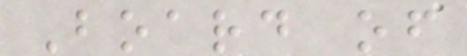Board of
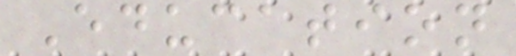Education
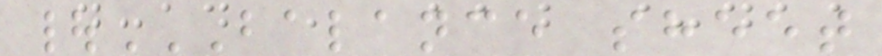|BALANCE SHEET
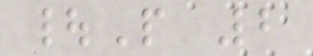|P 2
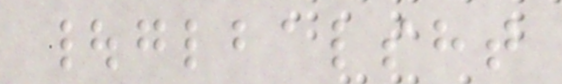|glbalsht
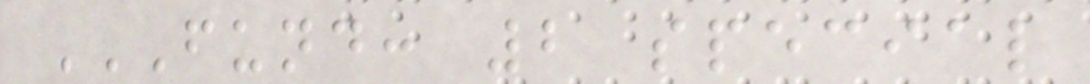FUND: 2 SPECIAL
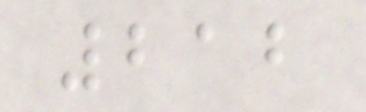212
